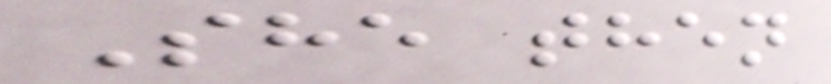She then
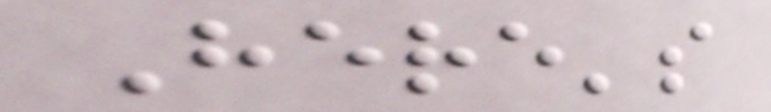Here's
